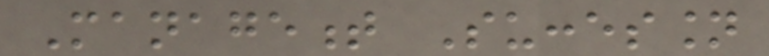Management Succession
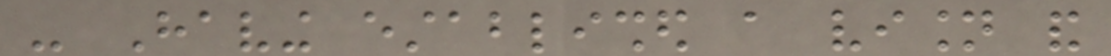- Having established a vision and
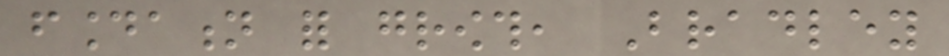foundation for growth, Bradley
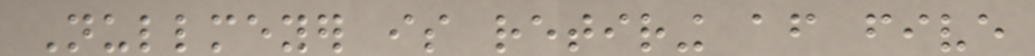Nullmeyer is retiring after five
